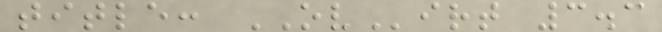title: OVirt 3.3
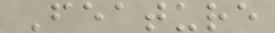Feature
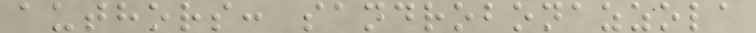authors: sandrobonazzola
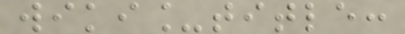wiki_title:
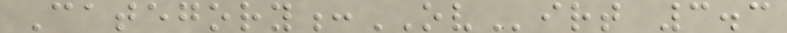Category:OVirt 3.3
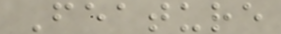Feature
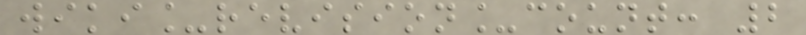wiki_revision_count: 2
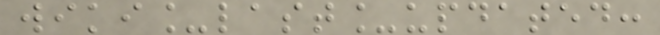wiki_last_updated:
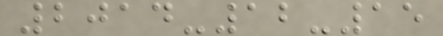2014-12-15
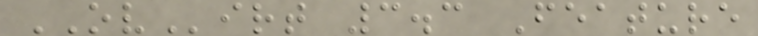OVirt 3.3 Feature
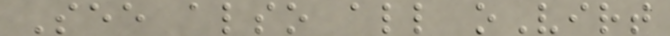See also all oVirt
